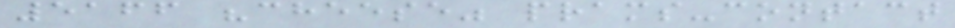5166 "cheese" prams-contact
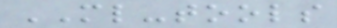ML-tools
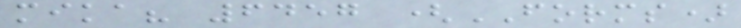mika? 6457 (FORMS)
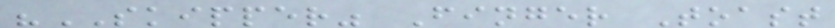"SKIPPER" Finger Toast
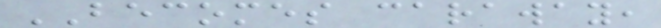BECOMES caraway,
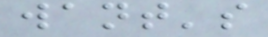want's
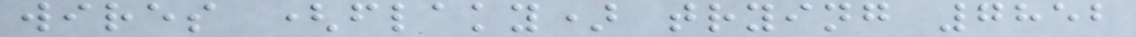wires (flaky) trying 7852
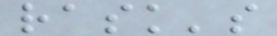rask's
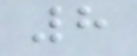8
